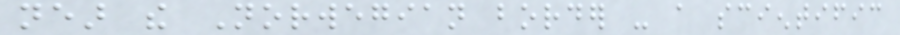near the Norwegian border - a scientific
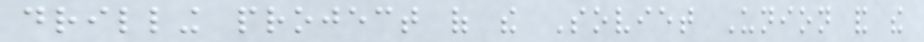drilling project of the Soviet Union and the
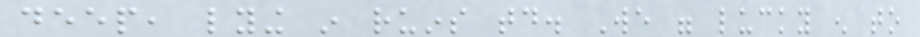deep, lying in ruins today. We were lucky enough to
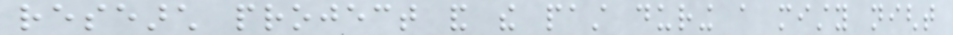research project and the past during a misty night
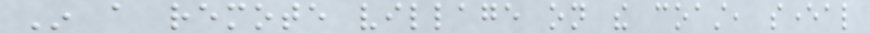In a remote village on the coast, several
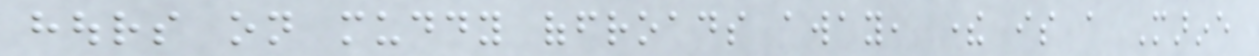hours on muddy offroads away, there is a Marine
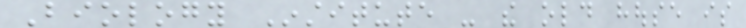Biology Institute - the old house is
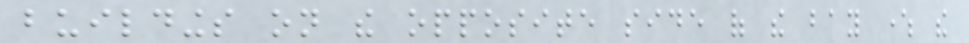buildings on the opposite side of the bay where the
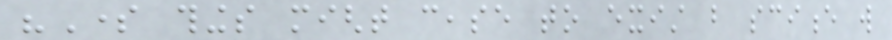"Some things might cease to exist but science will
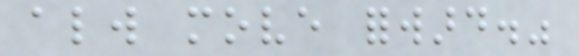always move forward."
